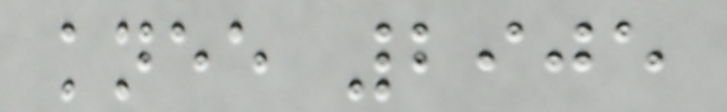knee 2905
